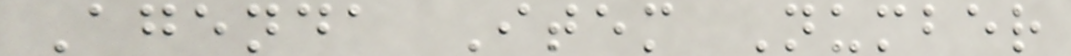Agenda Item Number
